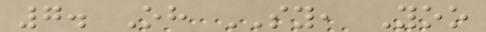7. Oh SY, Yoo
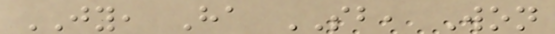JY, Ha SB, Won
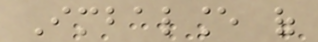Imbalance of
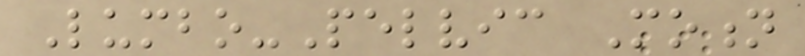Lumbo-Pelvic Motion
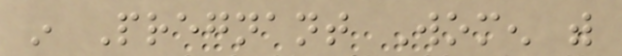in Pregnant Women with
